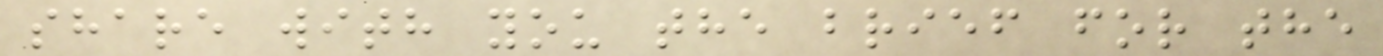share with you the brief for the
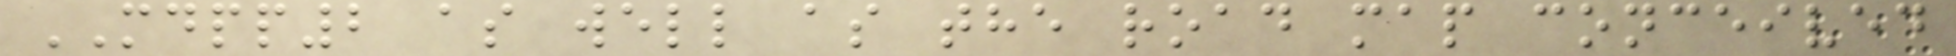MDPP2 as well as the road map conceived
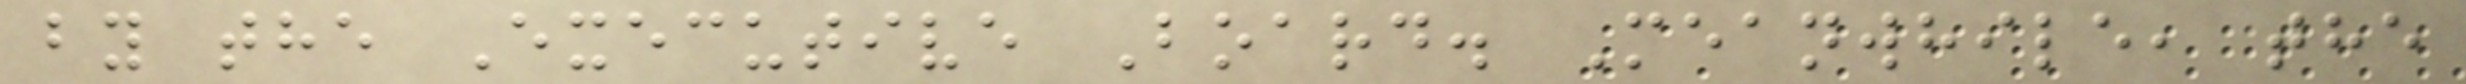by the Executive Board. Meanwhile, the
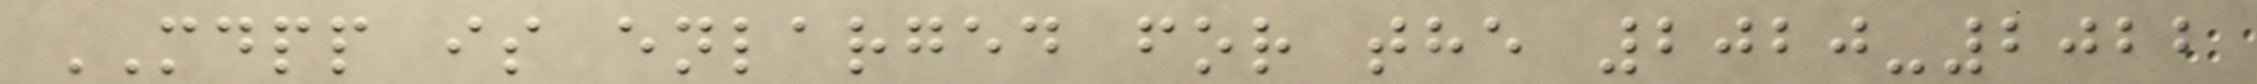MDPP is enlarged for the 2020-2022
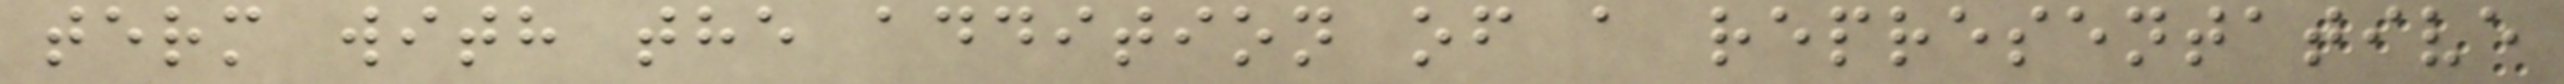term with the addition of a representative
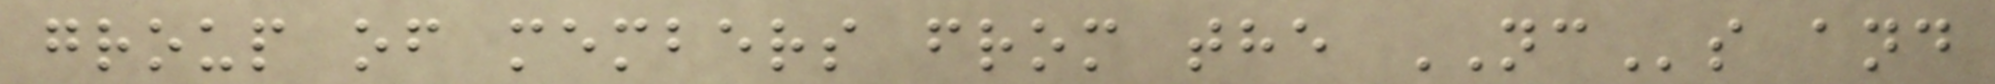group of members from the NCs and
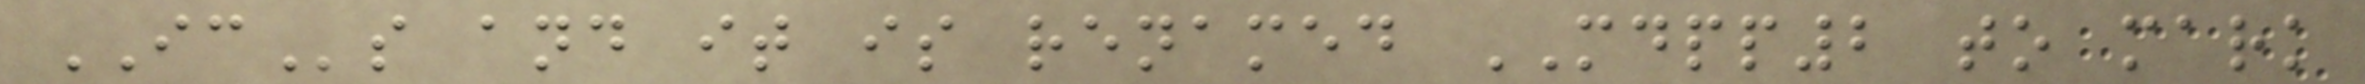ICs and it is renamed MDPP2 to mark
